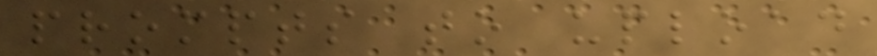prompts to upload
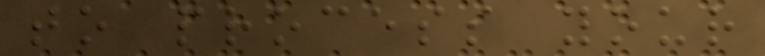to process your
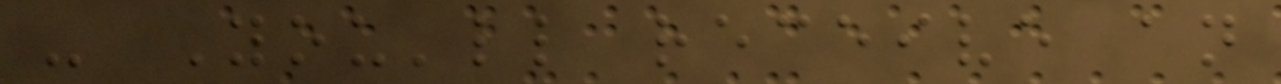- You'll receive an
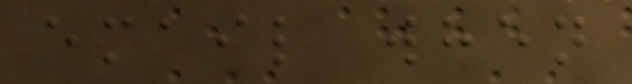email when
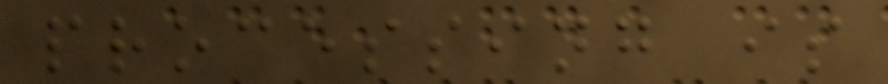processing is
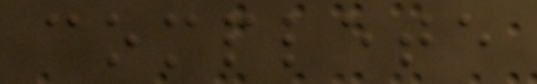complete
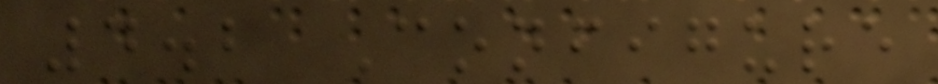4.2 Configure
